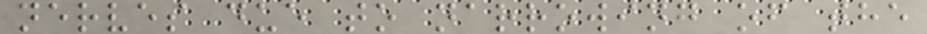nerves due to narrowing of the
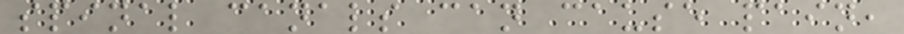spinal canals can cause pain,
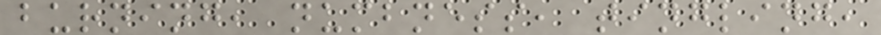burning, numbness, tingling,
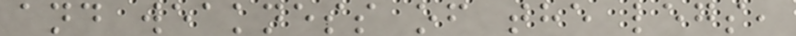and weakness of the legs,
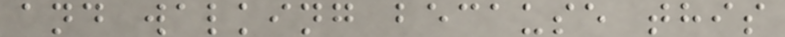and walking because this
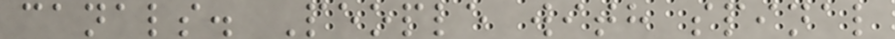canals. People with spinal
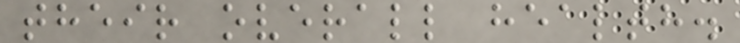their overall health.
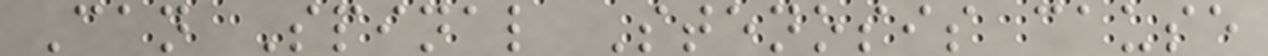Can Spinal Stenosis cause
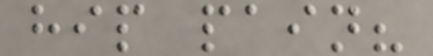hip pain?
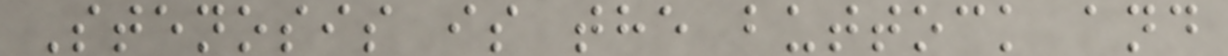Stenosis is the buttock and
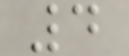4
